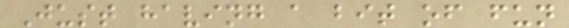Just having a bit of fun
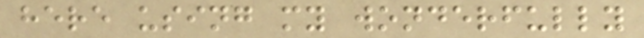here using my wonderfully
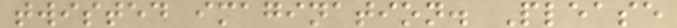twisted imagination. Please
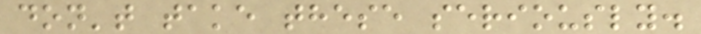don't take these seriously.
